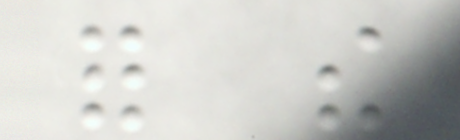for the
